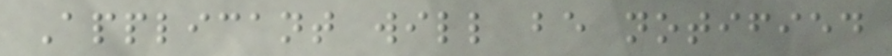Applicant will be notified
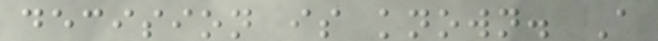decision is known. A
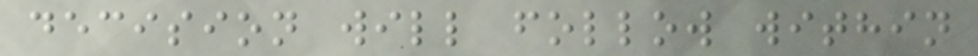decision will follow within
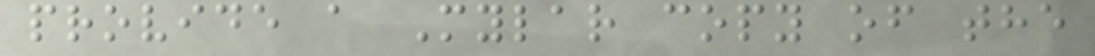provide a Mylar copy of the
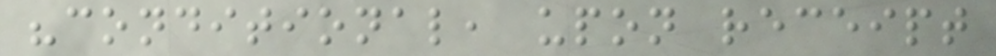"conditional, upon receipt
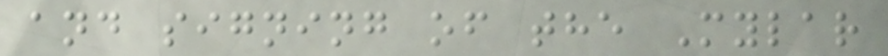and signing of the Mylar
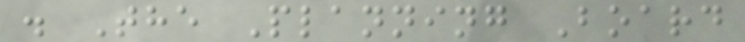. The Planning Board
